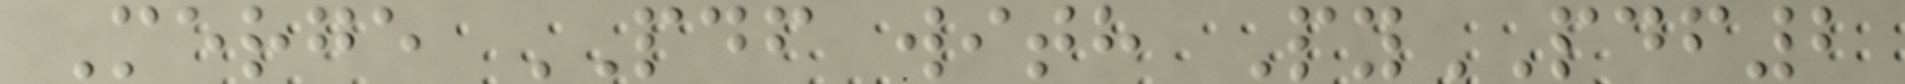Merge PDF with PyPDF2
